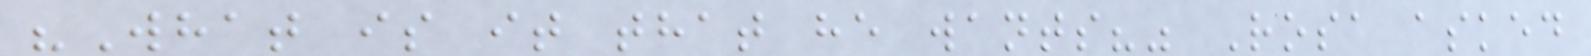"What is it that he wants?" Rosa asked
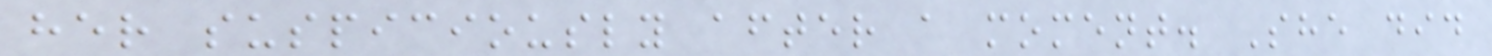her suspiciously after a moment. She did
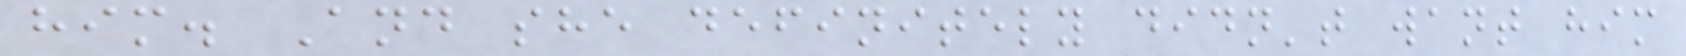him. And she definitely didn't want him
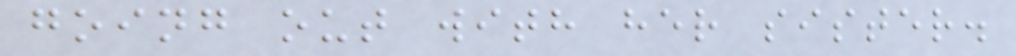going out with her sister.
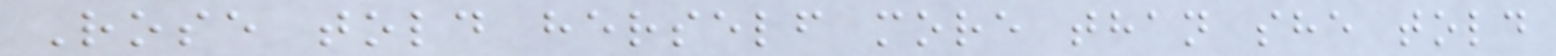Rose told herself more than she told
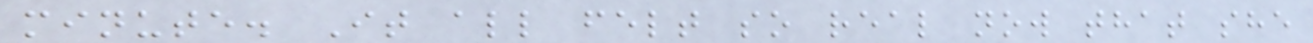minute. It all felt so real now that she
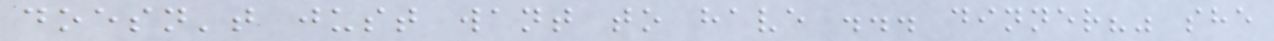doesn't just want to have ... dinner?" she
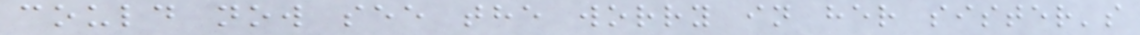could now see the worry in her sister's
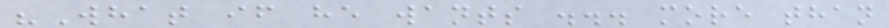"What if he wants ... more than
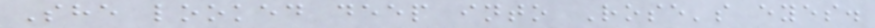She looked deep into Rose's eyes.
